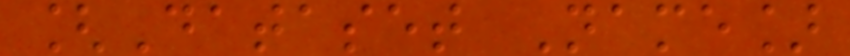[Dataset Name]
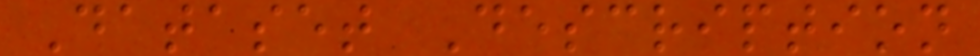Dataset Description
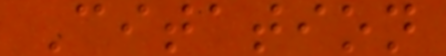Citation
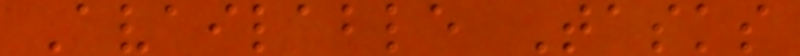Available Tasks
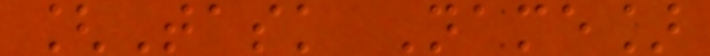[Task Name]
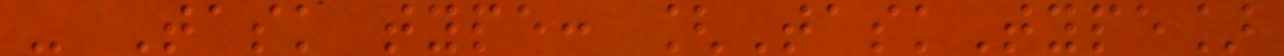- Task type: [TaskType]
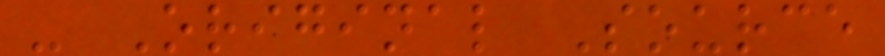- Original Source
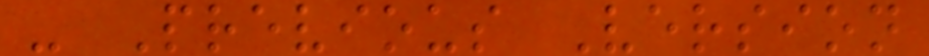- Previous Version
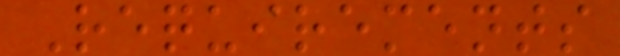Requirements
